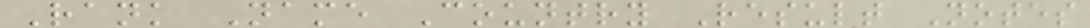Rank Name Country Result Notes
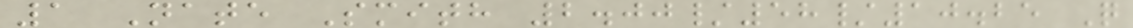1 Nate Smith 2.00/58/10.25 Q
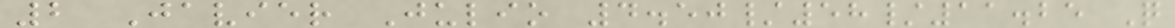2 Javier Julio 4.50/58/11.25 Q
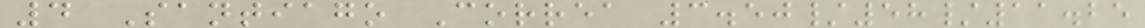4 Santiago Correa 3.50/58/11.25
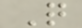Q
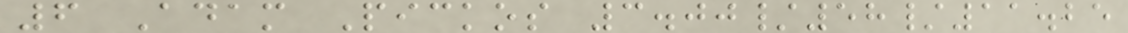6 Adam Pickos 3.00/58/11.25
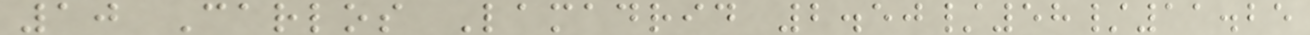10 Carlos Lamadrid 2.50/58/11.25
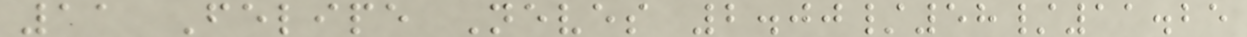11 Felipe Neves 2.00/58/11.25
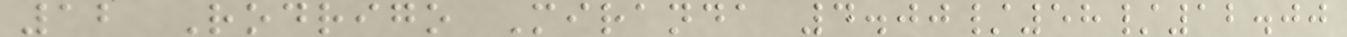12 Rodrigo Miranda 4.00/58/12.00
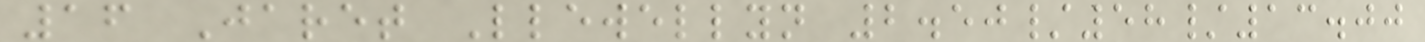16 Jaret Llewellyn 2.50/58/13.00
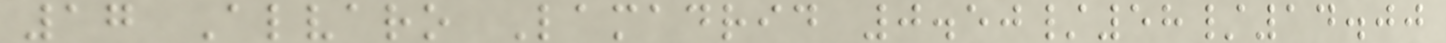17 Alvaro Lamadrid 0.50/58/14.00
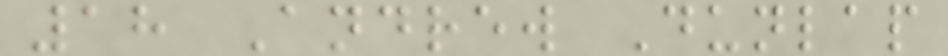18 Andrew Dunlap
